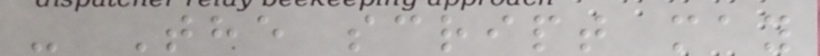- The script may
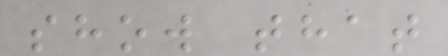show that
